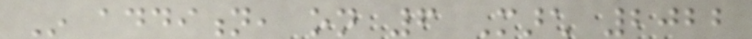In addition, on 6 March 2022
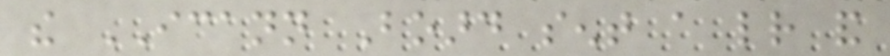the ICANN Board sent a letter and
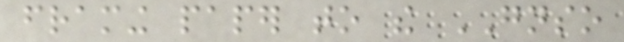framing paper to the GNSO
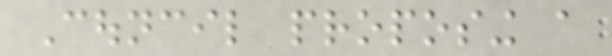Council proposing a
